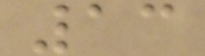13
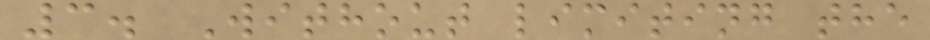3. Without limiting the
